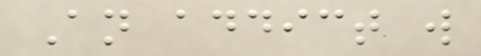An addict will
